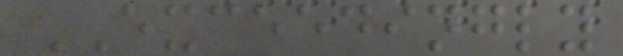EXCEEDINGLY
